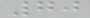70
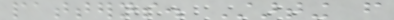patterns. Starting from
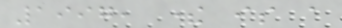1997, there is a
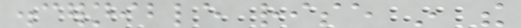discernible rise in the
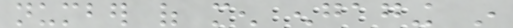number of men engaging in
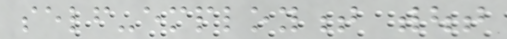self-employment without
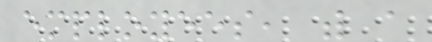employees, with a
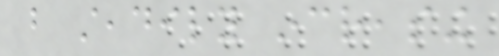but steadily increasing
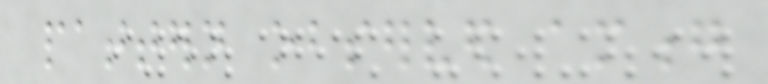pattern observed among
